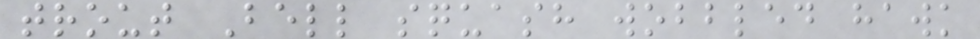trout Bell squash wobbled hawk
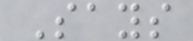Says
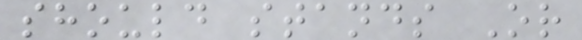should stands Or
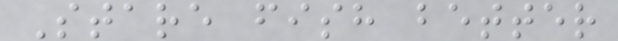Stare fish better
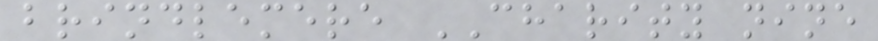brindlemere CHARITY nine
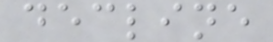decline
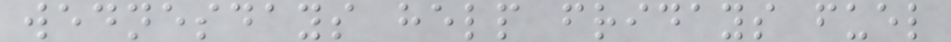wednesdays help fridays fuel
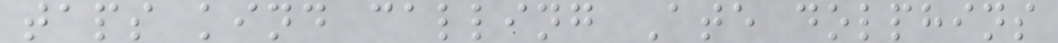taps kind calling Ate dolphins
